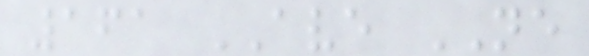161 AVE NE
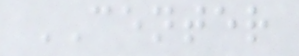CENTER
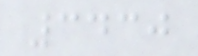3430
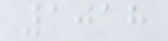1018
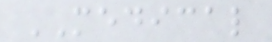MEDICAL
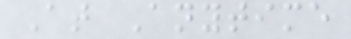At Anytime
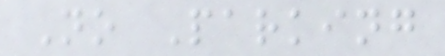No Parking
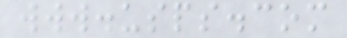www.usps.com
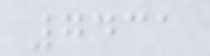7431
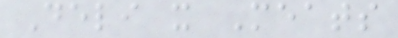Deli x Meats
